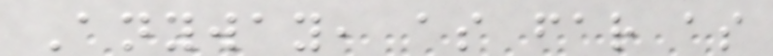Anyway, as far as
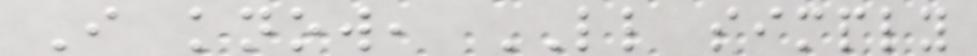I know, LL simply
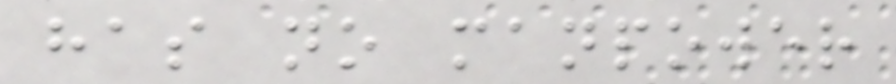has no manpower
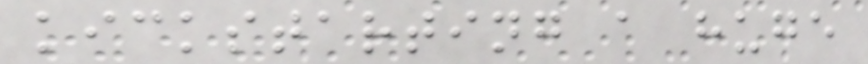kickstarting a huge
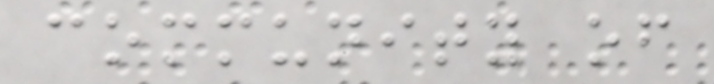community of
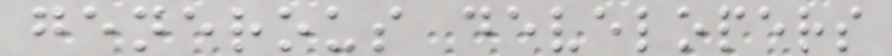generous developers
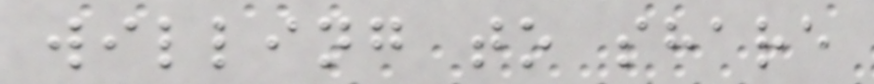willing to share
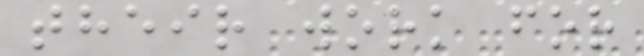their work for
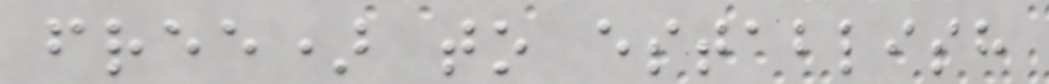free) to establish
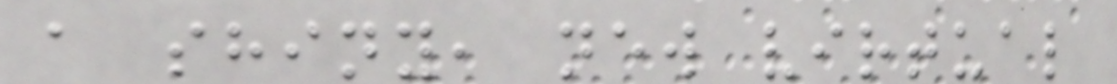a shiny, new virtual
